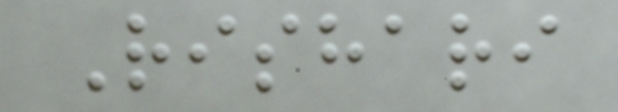Rishari
